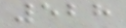528
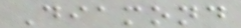Diamond
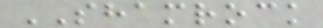SHAMROCK
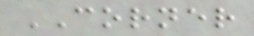CORNER
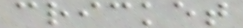cricket
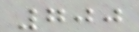700
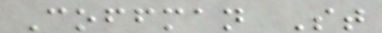Coffman St
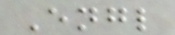Engl
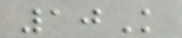10K
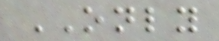ONLY
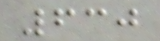630
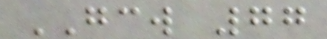GCW 77
